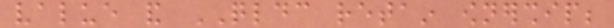value and QLDC retain ownership;
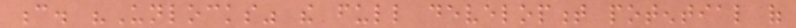c. "Unlocks" the full development potential of
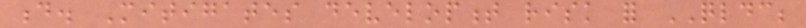d. Mitigates development risk for QLDC;
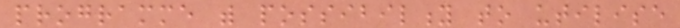programme with possibility to utilise
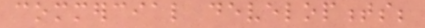commercial developments;
